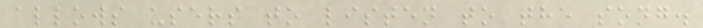allows users to listen to the song.
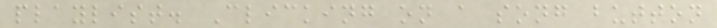playlist. Clicking on a song button
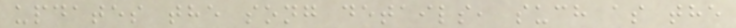updates the song details, such as the
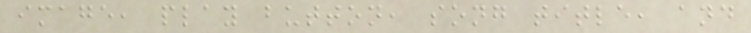image, play button, song title, and
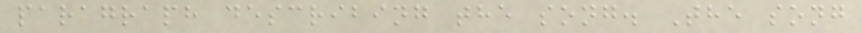paragraph describing the song. The song
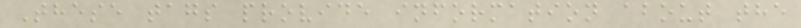These tags provide information about the
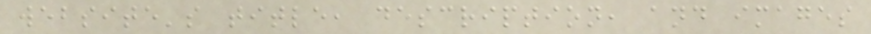website's title, description, and images
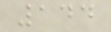144
